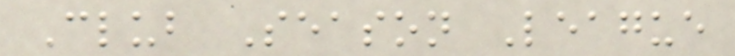Club Season League
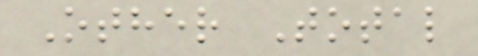Other Total
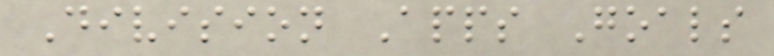Division Apps Goals
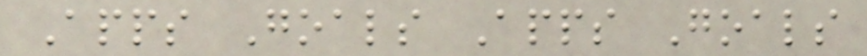Apps Goals Apps Goals
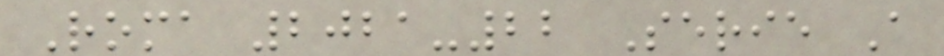Roma 2021-22 Serie A
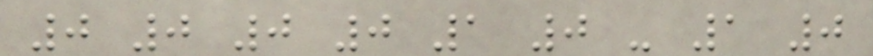0 0 0 0 1 0 - 1 0
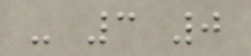- 3 0
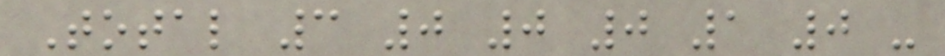Total 3 0 0 0 1 0 -
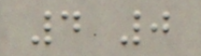4 0
